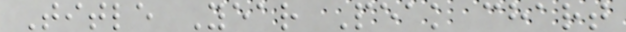Title Year Peak chart
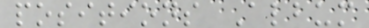positions Album
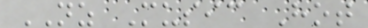NZ Music Hot
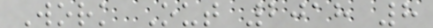Work Out 2018 8
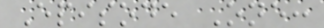Episode One:
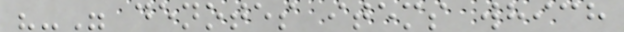"-" denotes items which
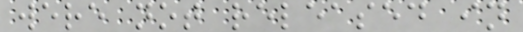were not released in
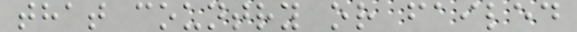that country or failed
